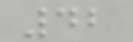42
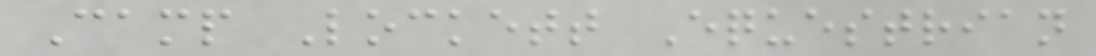Camp Lockett Equestrian
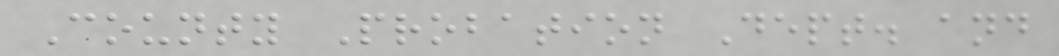County Probation Dept. and
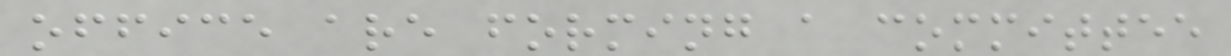office are forming a committee
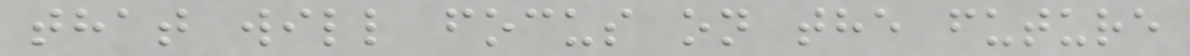that will focus on the future
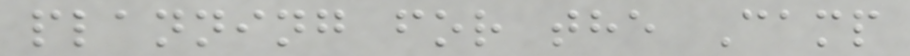planning for the Camp
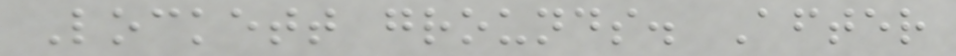Lockett grounds. After
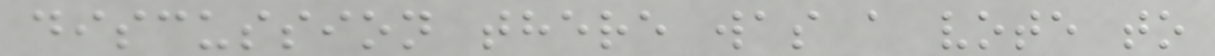discussion there was a vote to
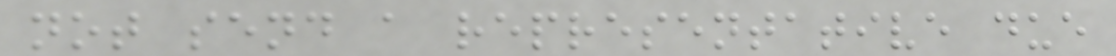not send a representative due
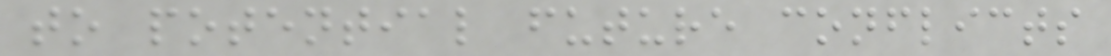to potential future conflicts
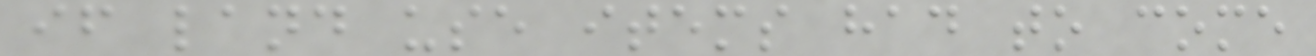if land use items had to come
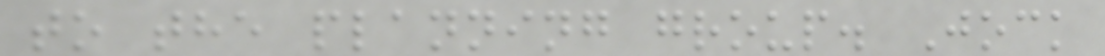to the planning group. Jock
